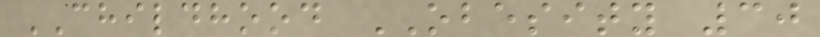CHILDHOOD OBESITY 30
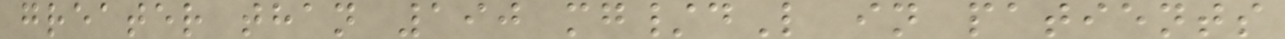greater than 190 mg/dL in patients
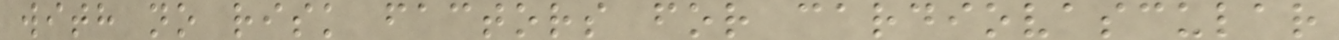with no risk factors for cardiovascular
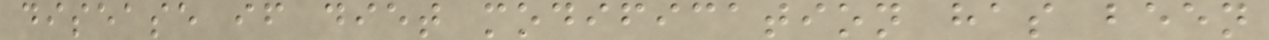disease if diet modification has been
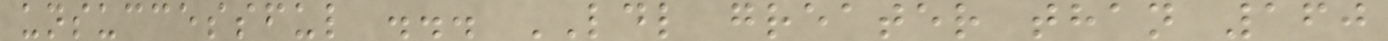unsuccessful ... LDL greater than 160
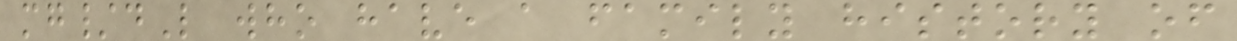mg/dL who have a family history of
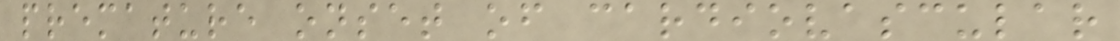premature onset of cardiovascular
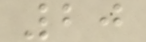20
